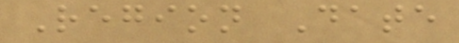Region Date
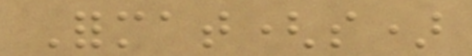Format(s)
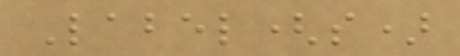Label(s)
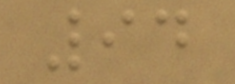94
